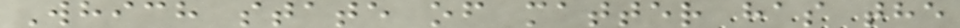Which state of matter has the
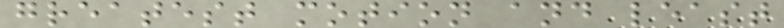greatest motion and least
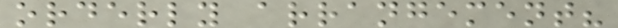orderly arrangement?
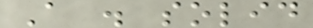A . solid
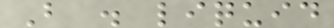B . liquid
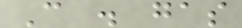C . gas
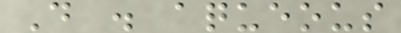D . aqueous
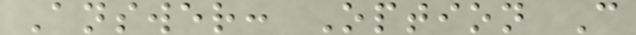Answer: Option C
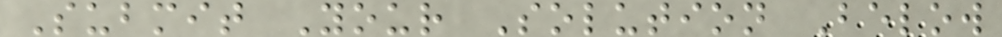Submit Your Solution Below
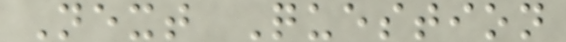Next Question
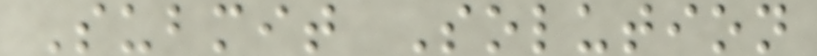Submit Solution
